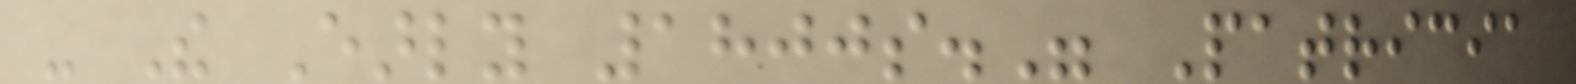- The Early 1800s." Patricia
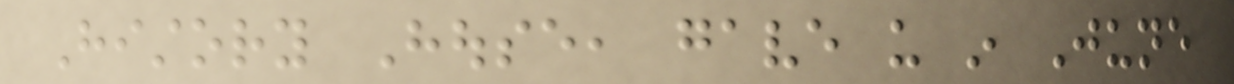History House, gave us in June
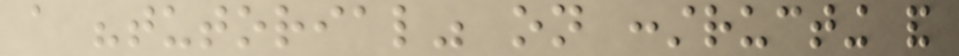a "tutorial" on constructing and
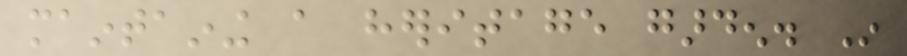maintaining a heritage garden. In
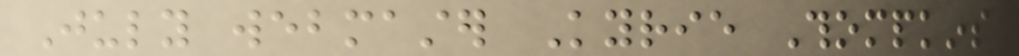July webmaster Kyrie Thompkins
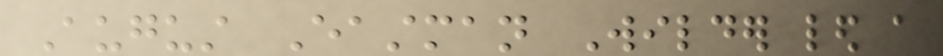August Eastman Wilder led a
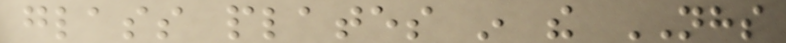glass plates in the NHS
